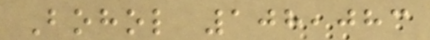Bohol 108,083
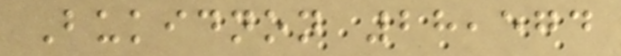Bukidnon 28,574
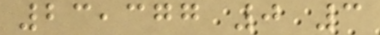23,377 0 3
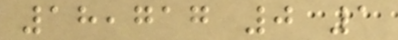18,717 0 1
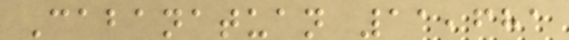Cabanatuan 11,681
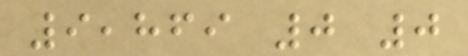9,869 0 0
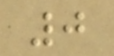0
